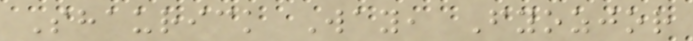Shaurick Way, Fyozjor
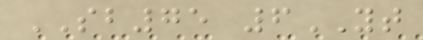SB75 6YT
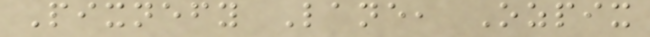Pixnefy Lane, Ozpix
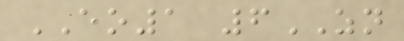EO1 6ZN
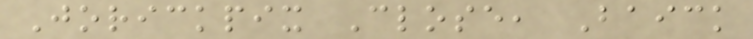Jorickpix Close, Baick
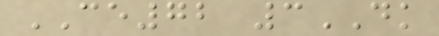CE72 3DK
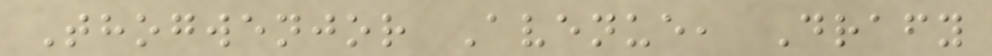Thogwenjor Avenue, Drafy
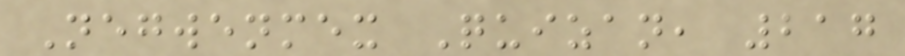Negwenmex Quizan, 217
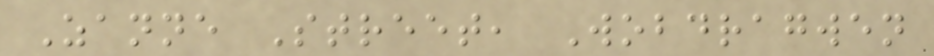Zanne Street, Wobdragwen
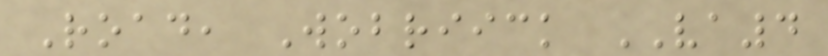Road, Wobriick VA4
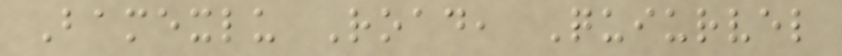Bamexlu Road, Quiurvel
